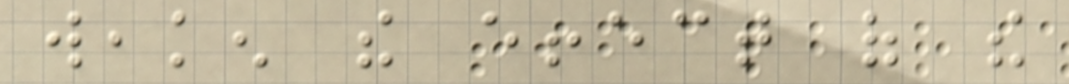weaken the effect of the
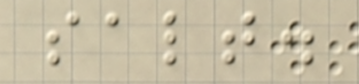salt.
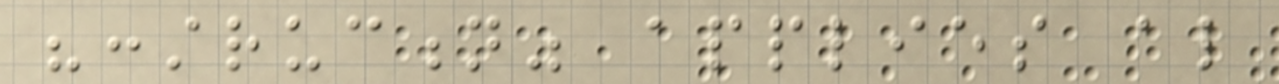"construction" applies also
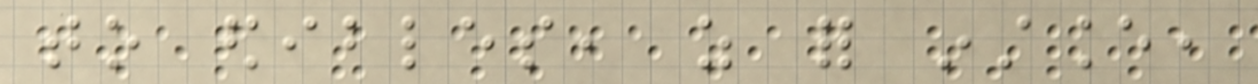to edibles, as for instance,
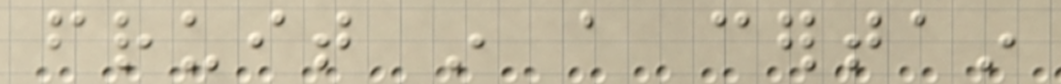fruit in a certain
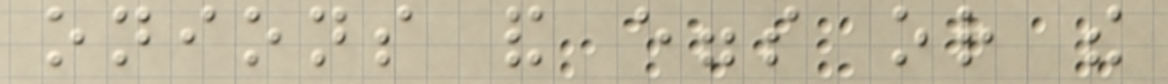onions and eggs or the
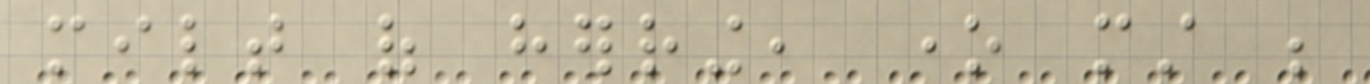milt of herring, one must be
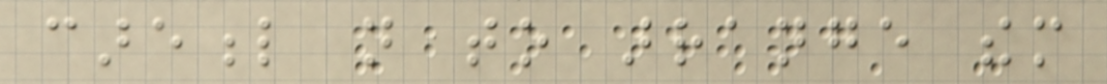careful not to arrange them
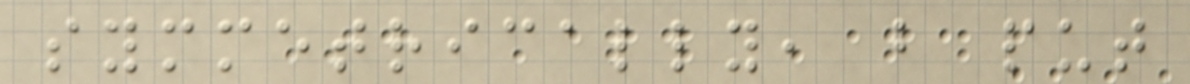symmetrically, but put
